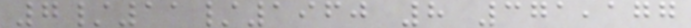7/11/1960 8 371,177
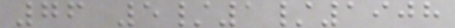76 5/1/1908
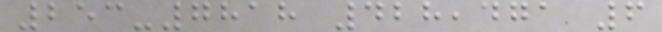253-7818 428,471 6
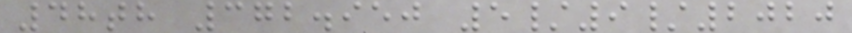48th 372.950 5/9/2020
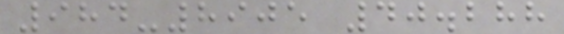984-8905 40.288
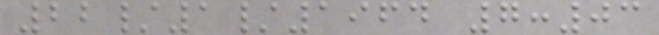22/1/1964 7:03
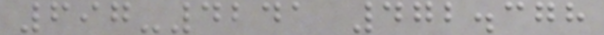697-4241 472.378
